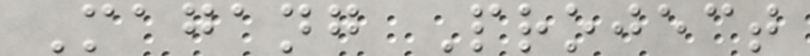Magang Project
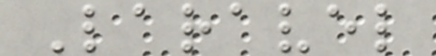Laravel
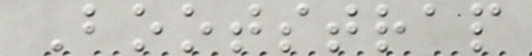Bootstrap
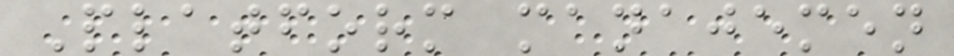Platform manajemen
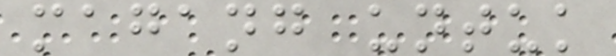magang untuk
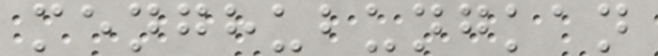menghubungkan
